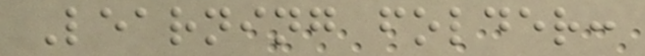Learning folder:
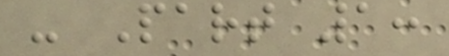- Part 1:
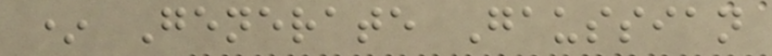* Generate Gaussian
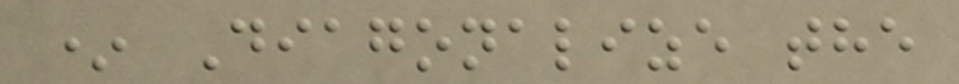* Diagonalize the
